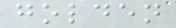golden
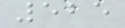525
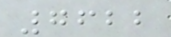7622
